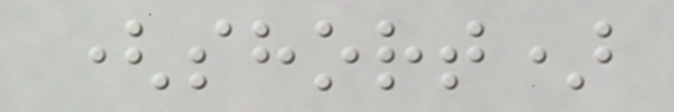(short)
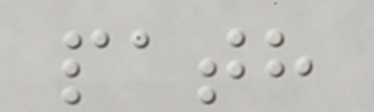path
